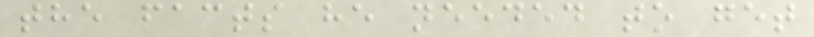the facts he needed to get
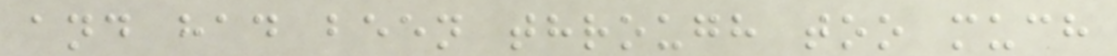and had been through too much
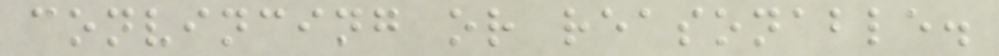convincing or reasonable.
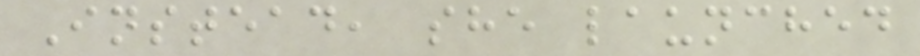Instead, she launched
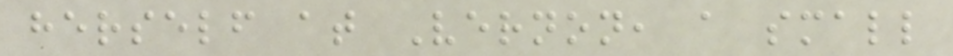herself at Vernon, a small
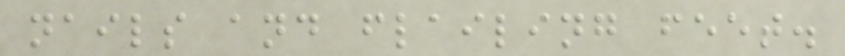nails and flailing feet.
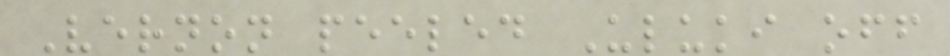Vernon peeled Uluki off
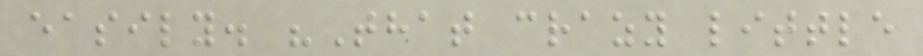easily. "That crazy little
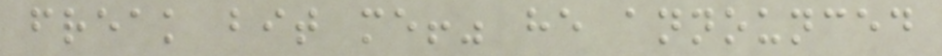freak bit me!" he announced
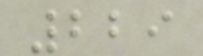229
